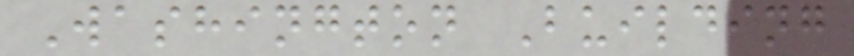Washington Building
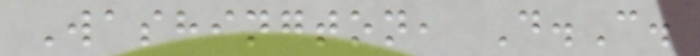Washington, D.C.
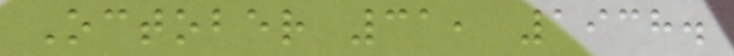October 31, 1938.
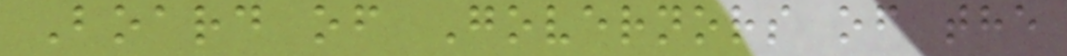Board of Governors of the
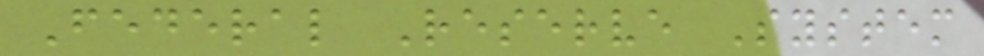Federal Reserve System
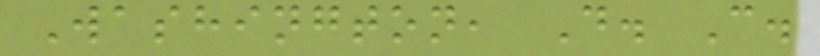Washington, D. C.
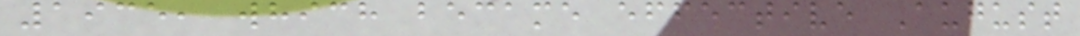1935, which became effective August
